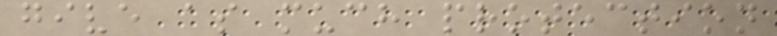give as much protection
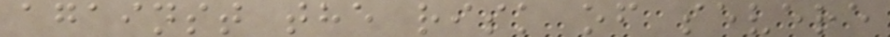against the risk of severe
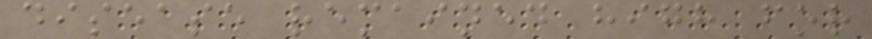disease remained high for
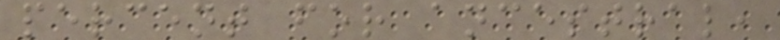percent for ancestral,
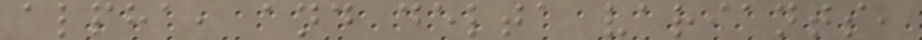alpha, and delta variants,
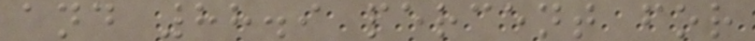and 88.9 percent for
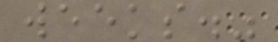weeks."
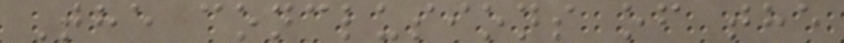The conclusions of the
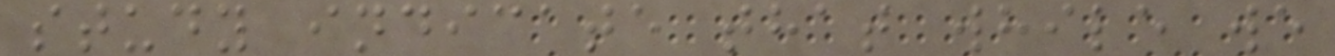study indicate that while we
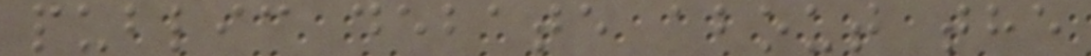public debate about the
